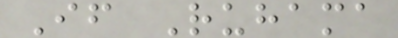If Ruhama
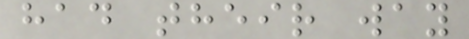had their way
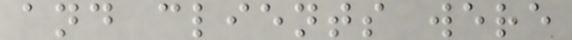and clients were
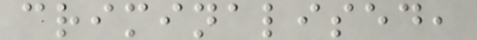criminalised,
